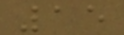15
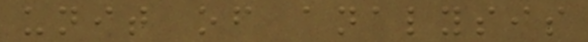unit of analysis
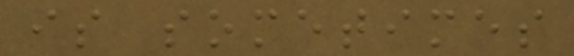is sometimes
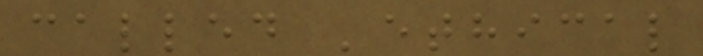called 'ethical
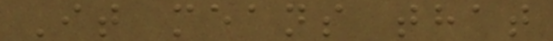It means that
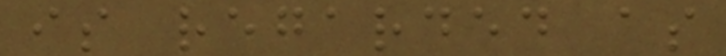is regarded as
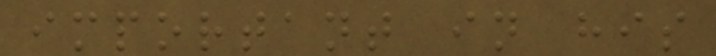important in his
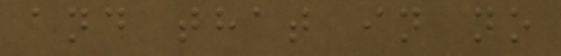and that in no
